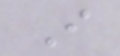I
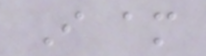I am
